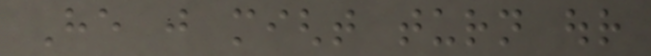He just might turn our
